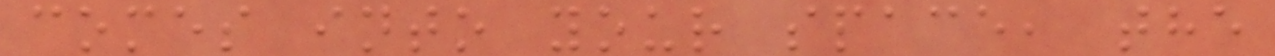comes into your space, the
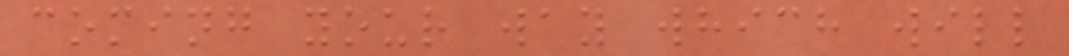coming your way which will
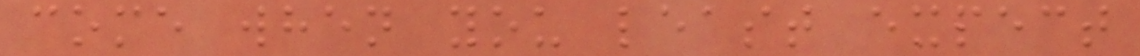come when you least expect
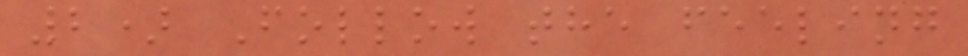2) Follow the feeling
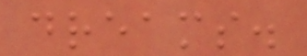dreams.
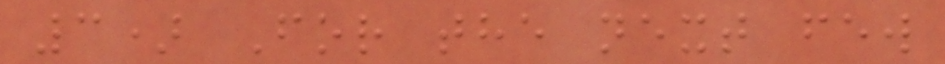3) For the next few
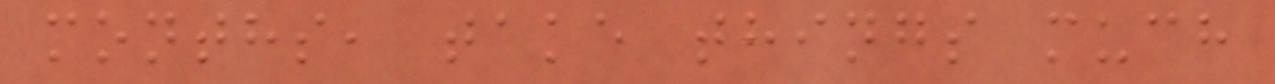months, take things much
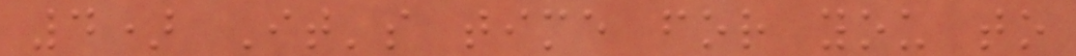4) It's time for you to
